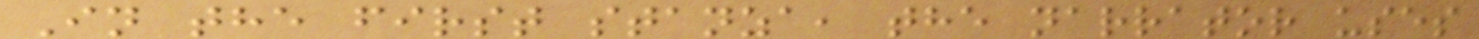In the first stanza, the narrator uses
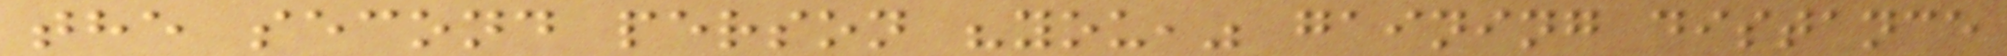the second person "you," gaining distance
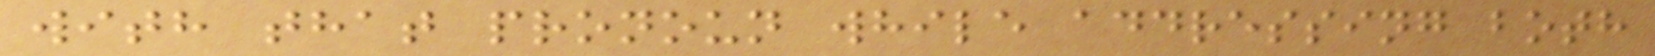with that pronoun while addressing both
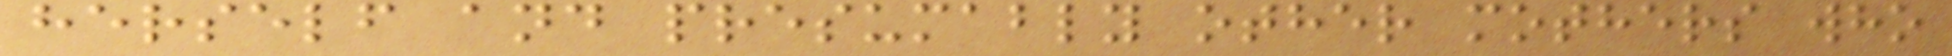herself and presumably other mothers who
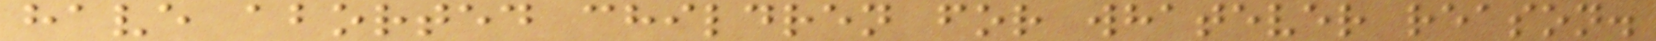have aborted children for whatever reason.
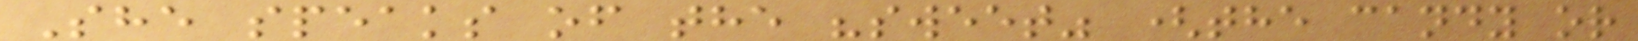She speaks of the "sweet" (the candy or
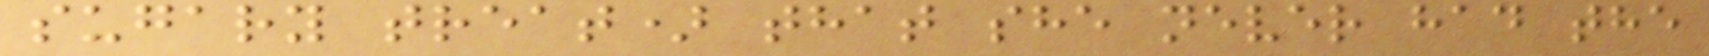sugary treat) that she never had the
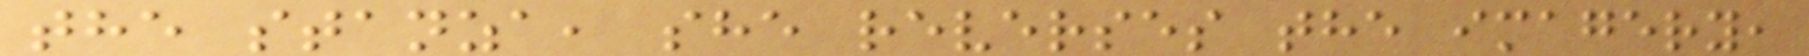the stanza, she reverses the imagery,
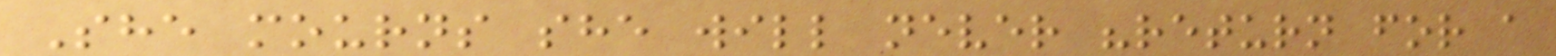She mourns she will never "return for a
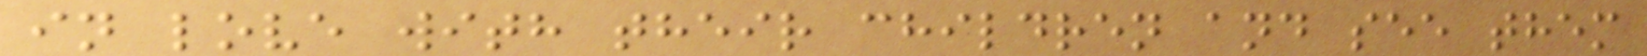in love with their children and see them
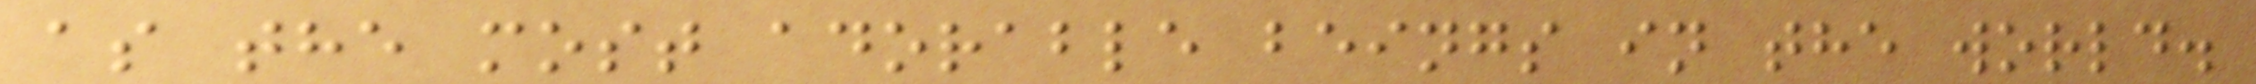as the most adorable beings in the world.
